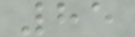85
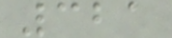321
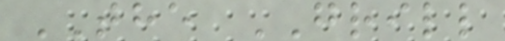THE GRILL
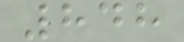848
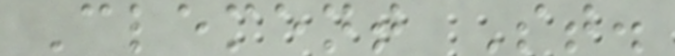Clement St.
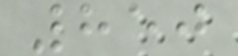850
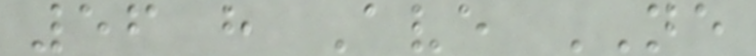56 h Ave NE
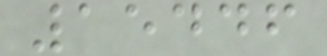15446
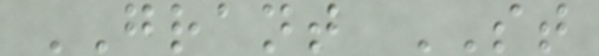GRANT ST
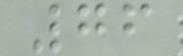76
